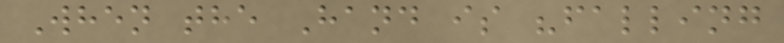When the Hand is "falling
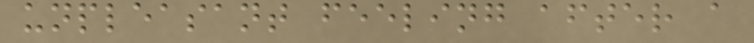unpleasant feeling after a
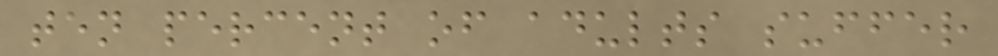ten percent of adults suffer
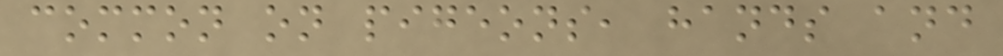common on pigeons, hands and
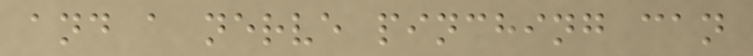and a nerve pinching can
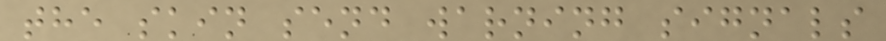the skin send warning signals
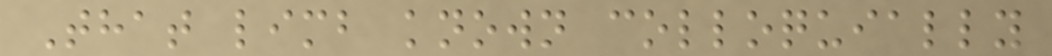That limb known colloquially
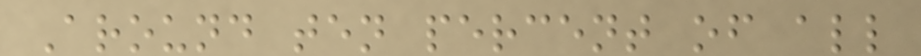Around ten percent of all
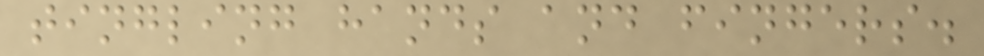tingling hands and fingers.
